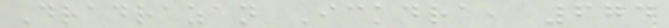Dradrazan Ickdra, 674
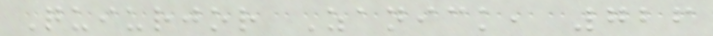Quiurjor Zanick, 726
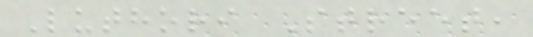Luthori Street,
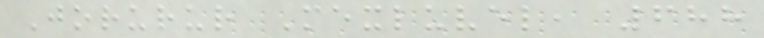Jorurur Mexluvel, 688
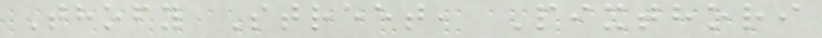Thofy Street, Pixthori
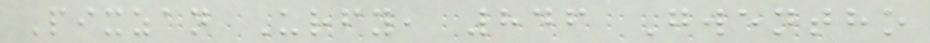Pixzan Urfy, 846 Gwentho
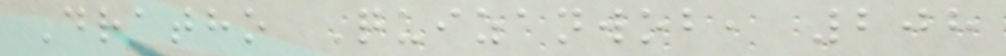Dratho Quizanwob, 208
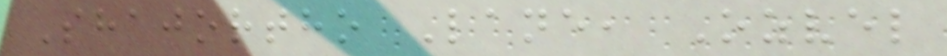Shajortho Lane, Ozvel
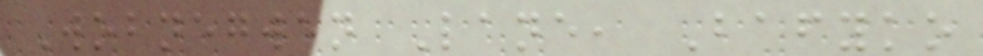Wobnegwen Lane, Bafyko
